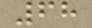68
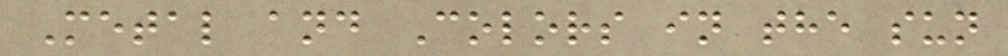Metal and Colors in the sun
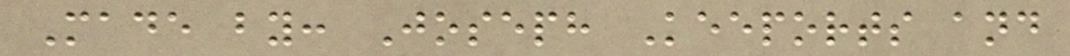Made by: Joseph Keeports and
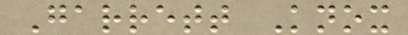Garrett Knox
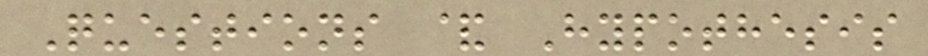Questions & Hypothesis
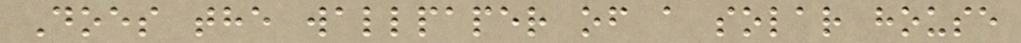Does the wallpaper of a solar house
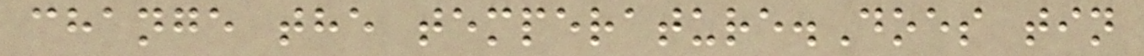change the temperature.Does tin
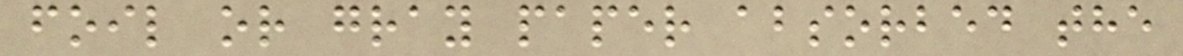foil or gray paper absorbed the
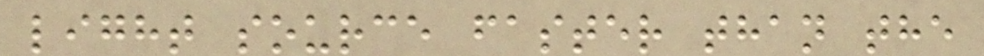light source faster than the
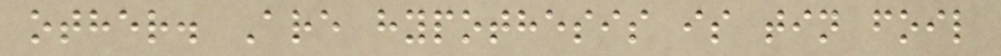other. Are hypothesis is tin foil
